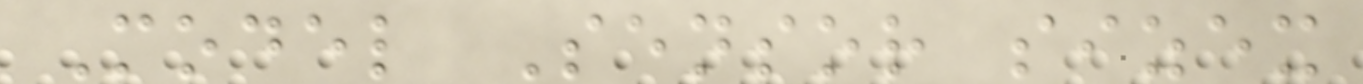Model Sensor sizex
